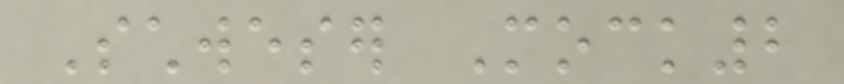Schweser Mock2
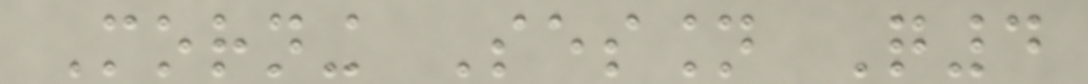Morning Session Q4
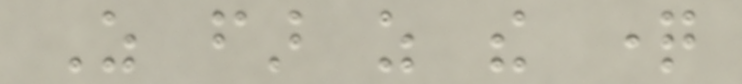As far as the question
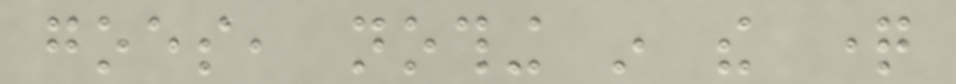goes, nothing in the question
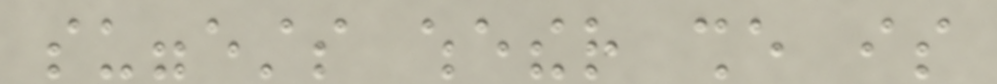suggests whether she is
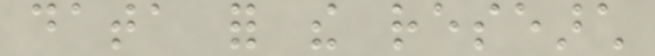data for the research
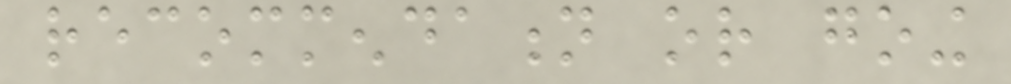recommendation or going
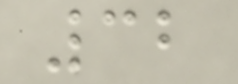32
